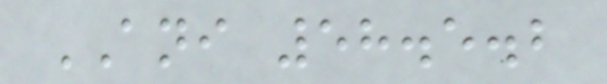ANI 58.5.2
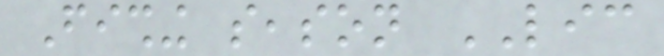Fishing season LIC
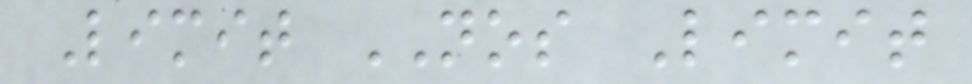Limit NOS Limit
